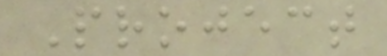Project
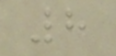8
